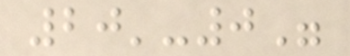20'-0"
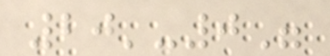20'-0"
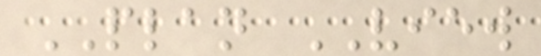PLAN VIEW
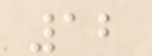12
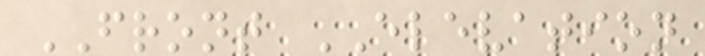FRONT ELEVATION
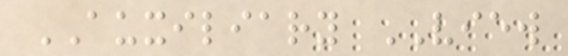AUXILIARY VIEW
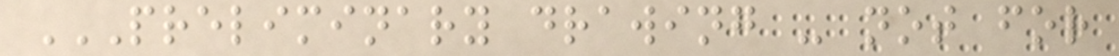PRELIMINARY DRAWING - NOT FOR
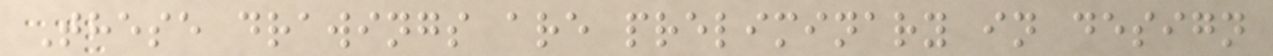These drawings are preliminary in design
